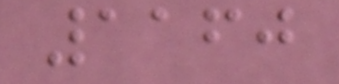1160
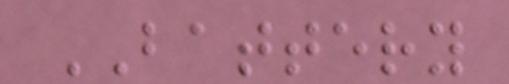BATTERY
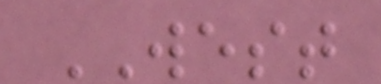WEST
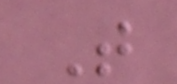T
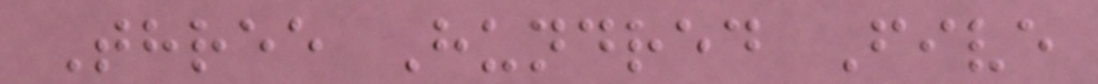Three Hundred Five
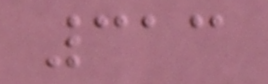313
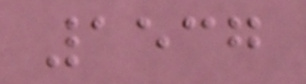1537
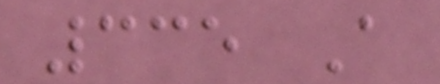335 A
